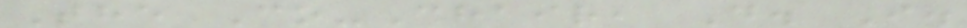The Co-Chair, D. I.
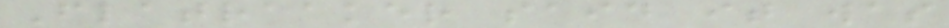Flatraaker said it was
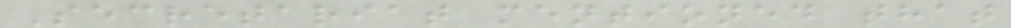Secretariat mentioned that
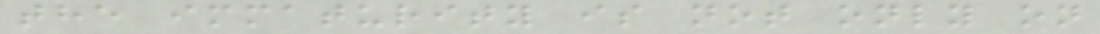the immaturity is not only on
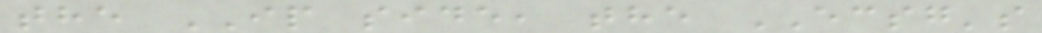the IP side, the ECSG's
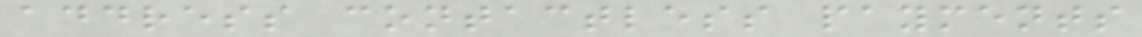address contactless payments
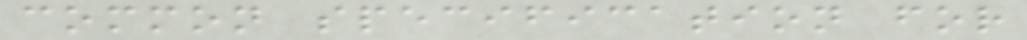common specification for
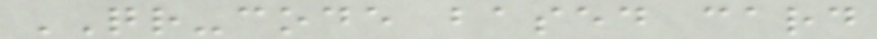QR-code based card
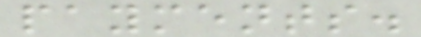payments.
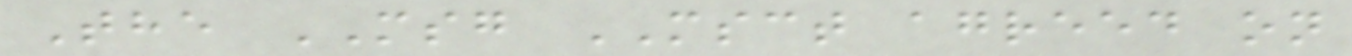The MSG MSCT agreed on
